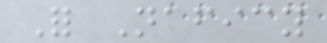For Naficy
